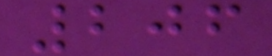206
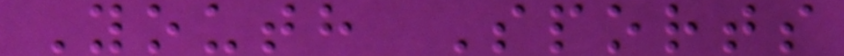Youth Sports
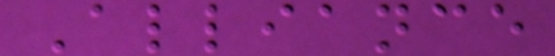Alliance
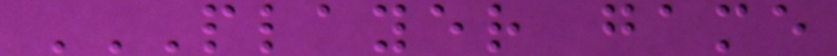PLAYER GAME
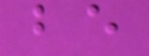be
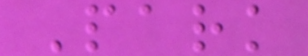Park
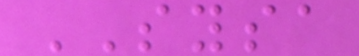SYSA
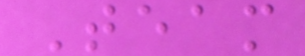Team
